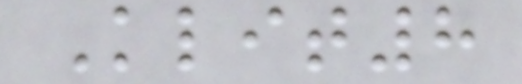Klit8
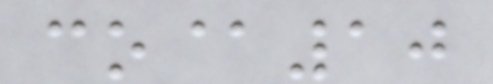co@10
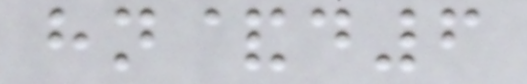hn&d6
